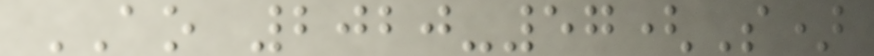AO 2020-57(S)
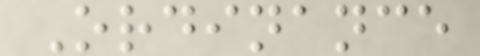Ordinance
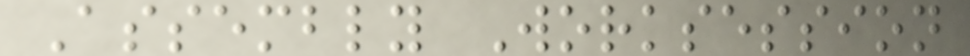Assembly Worksession
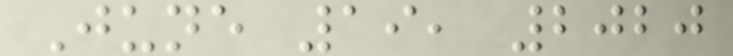June 19, 2020
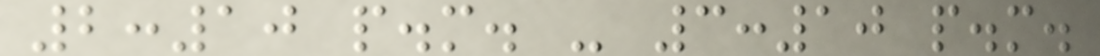2:10 p.m. - 3:10 p.m.
